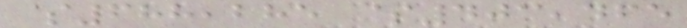$688,285 $403,465
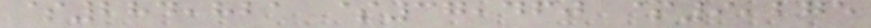$284,821 $37,460 $9,275
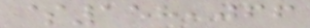$158,066
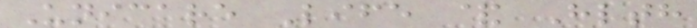Unicare Life & Hlth
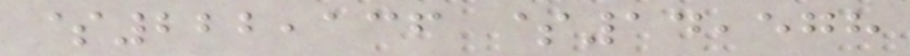$222,136 $14,578
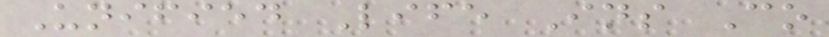Unified Life Ins Co
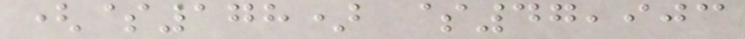($178) $47,903
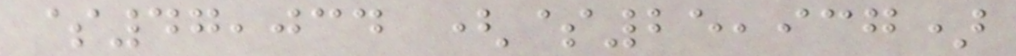$47,034 ($25,937)
